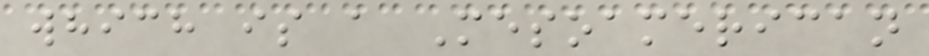which is a Mesoamerican
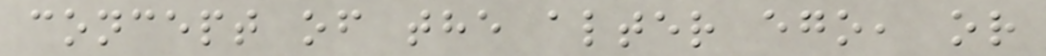concept of the alter ego, or
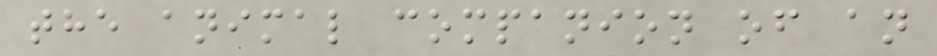the animal companion of an
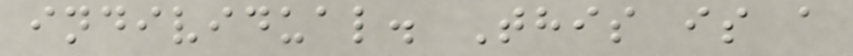individual. This is a
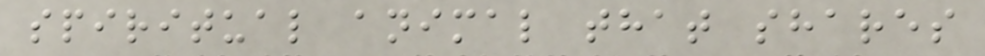spiritual animal that shares
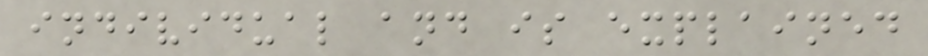individual and is explained
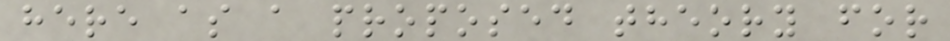here as a proposed theory for
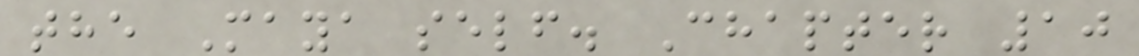the Maya self. Chapter 10
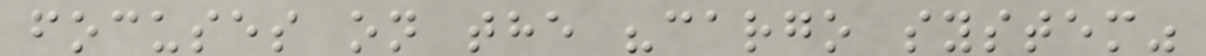focuses on the "cargo system"
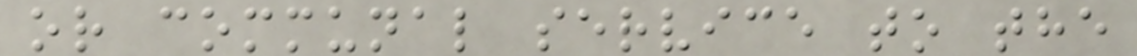or communal service to the
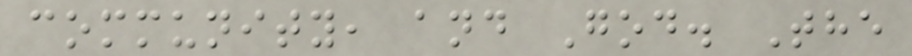community, and God. The
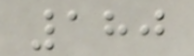180
